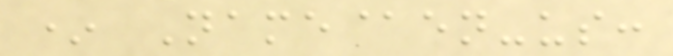* Name@en-us:
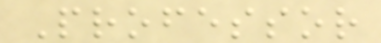Professor
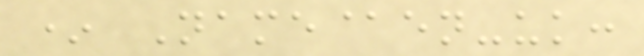* Name@en-uk:
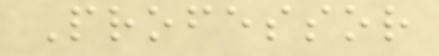Professor
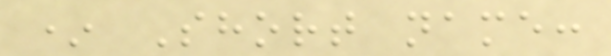* Short name:
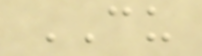CU
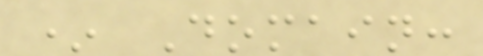* Domain:
